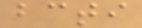bcti
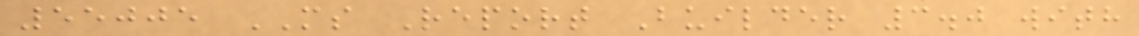55005 MS Report Builder 3.0 with
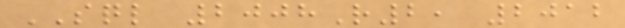SQL 2008R2, 2012
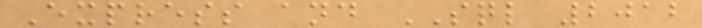Express and SQL 2012
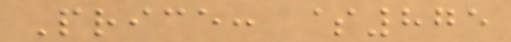Price: $875
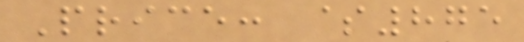Price: $875
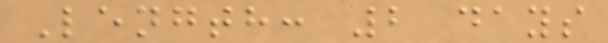Length: 2 days
